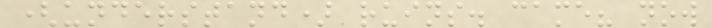(understand) ruins. came? now
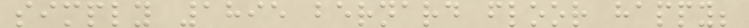simply 1895 bernard floor happy;
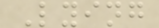Lying
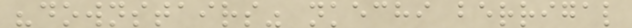"downstairs" nkechi berrigal
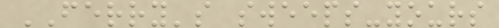FERRY's sweeps-yours
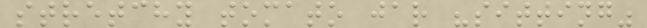stretchy tomato jar "sitting"
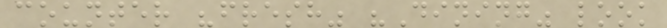counter "fresh" "Dining" look
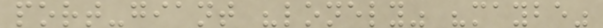port-giant "lonely" "maybe"
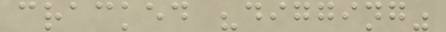cracked "digging"
